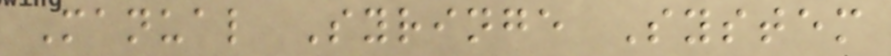Manual Syringe System
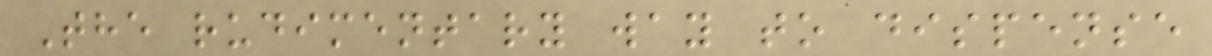The rudimentary way to dispense
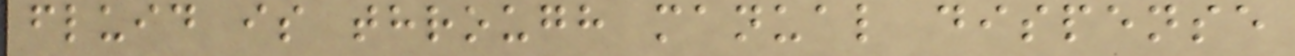fluid is through manual dispense
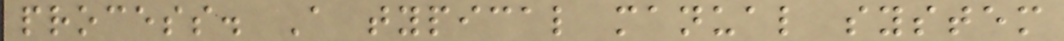process. A typical manual system
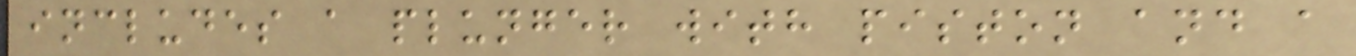includes a plunger with piston and a
